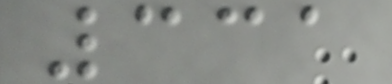331
